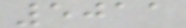5011
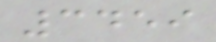3459
